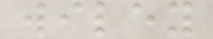wiley
